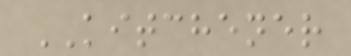KITCHENER
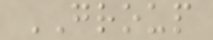GROUP
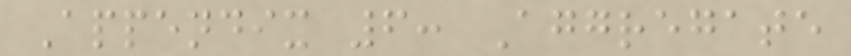Appendix 6: Aggregate
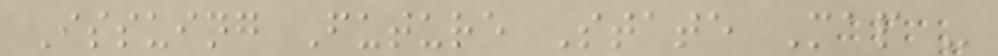Issuing Future State Map -
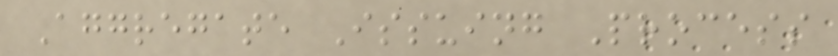Aggregate Issuing Process
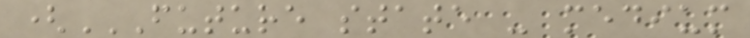(FUTURE STATE - MEDIUM
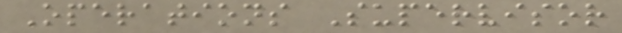Operations Supervisor
